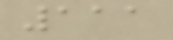111
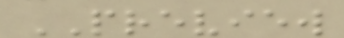PREVIEW
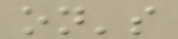on's
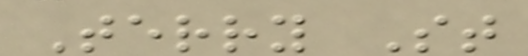Terry St
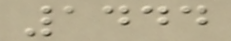1444
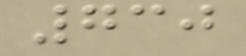730
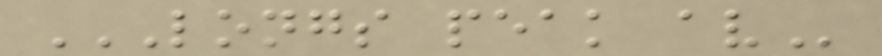LONGS PEAK AV
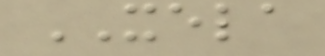XELA
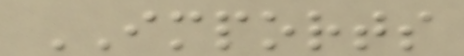IMPORTS
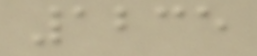1235
